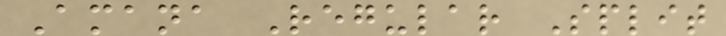Amana Regular Split
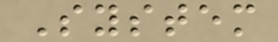System
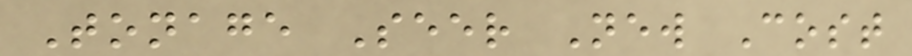Tonage Seer New Cost
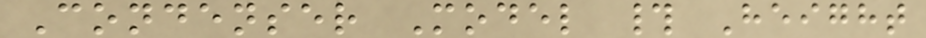Condenser Model # Height
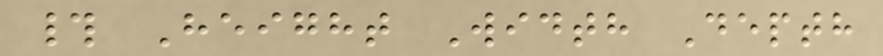# Height Width Depth
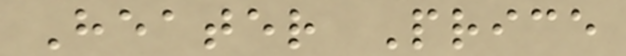Heater Price
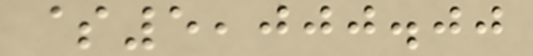$5,000.00
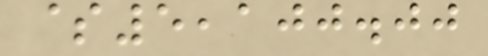$5,100.00
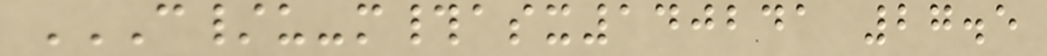C/U-M#ASX140241 27.5
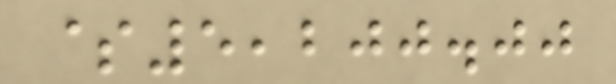$5,200.00
